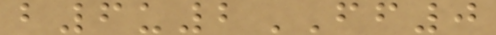b6u2FF0
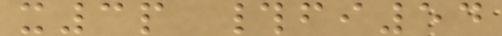x3p #fi54
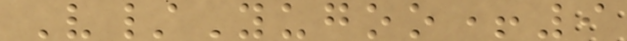V/Yugoo+9
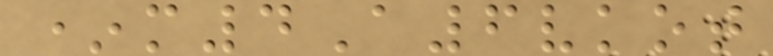*m4A6vkot
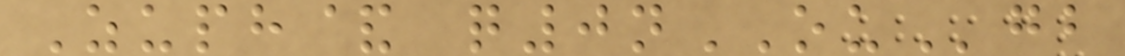Zuph& q0nOUgb
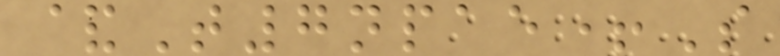&T7npae+S
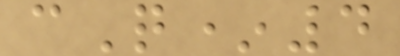cQ*4
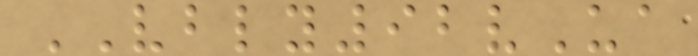VBLY92vUa
